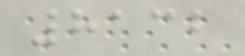8132
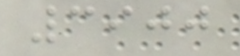3900
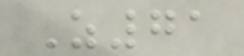Z71
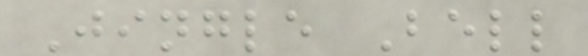Jingle Bell
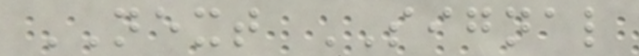NEXT SIGNAL
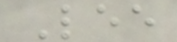Lee
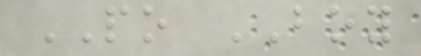PO BOY
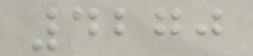4270
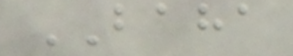BAHA
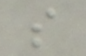s
